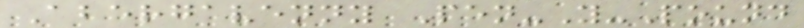Abergavenny Pen-Y-Pound
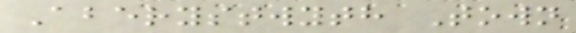Aberystwyth Town
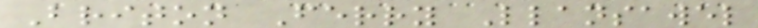Briton Ferry Llansawel
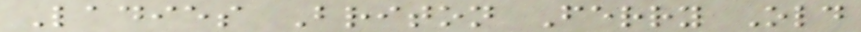Ladies Briton Ferry Old
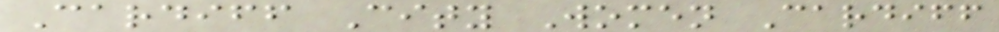Cardiff City Women Cardiff
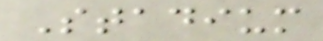Stadium
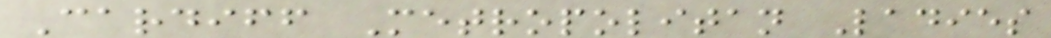Cardiff Metropolitan Ladies
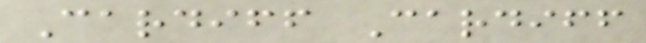Cardiff Cardiff
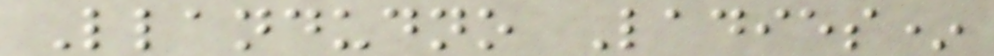Llandudno Ladies*
